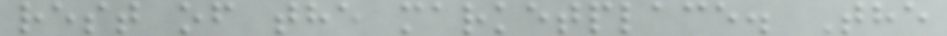rest of the marketplace. The
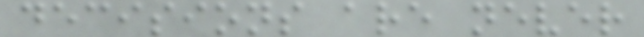decisions are never
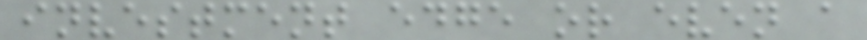investment edge or even a
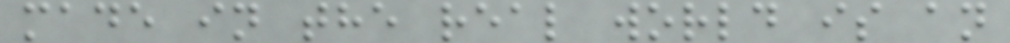made in the real world is an
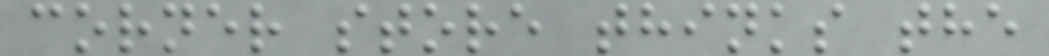corner store thinks the
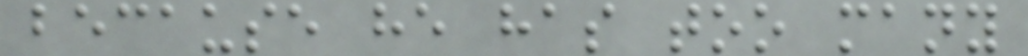because he has too many
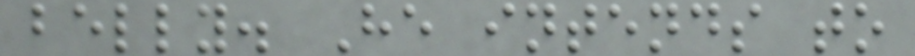belly. He intends to
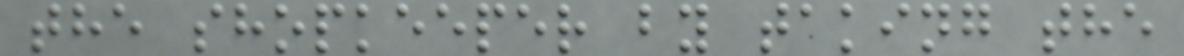the shopkeeper by taking the
